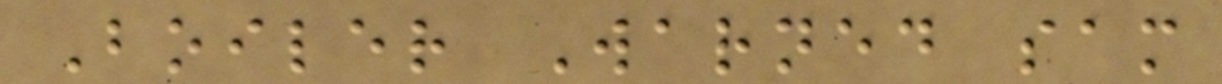Boiler Warned sam
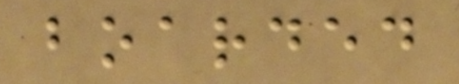boarded
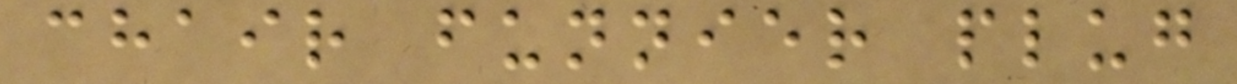chair funnier plug
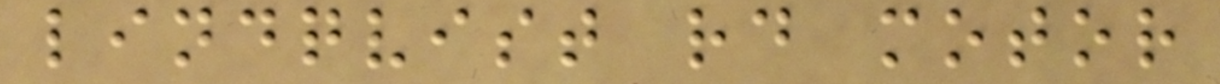lindqvist rd motor
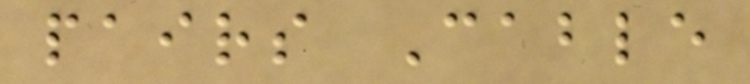pairs Cable
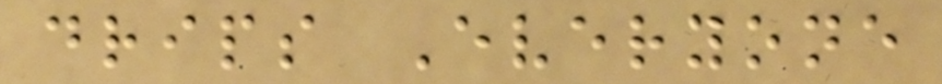drips Everyone
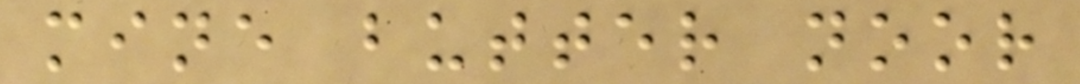mine butter noor
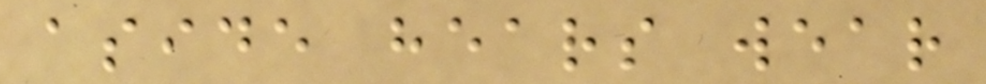aside hears wear
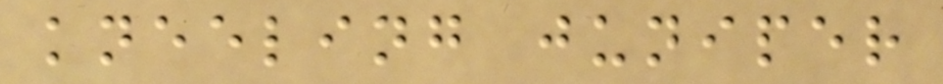kneeling juniper
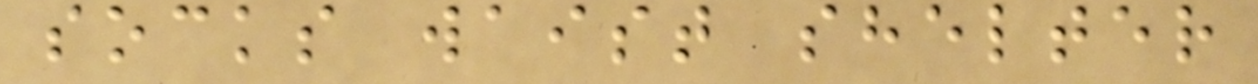socks waist shelter
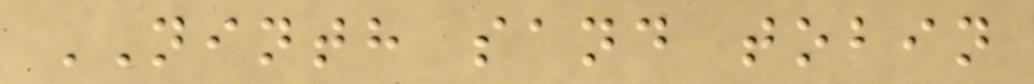NINTH sand tobin
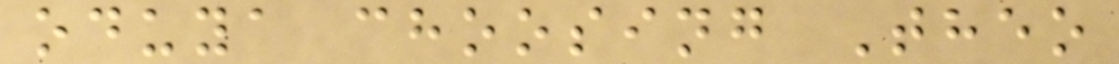oduya choosing Theo
